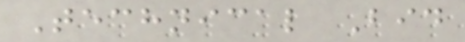Technical Bid
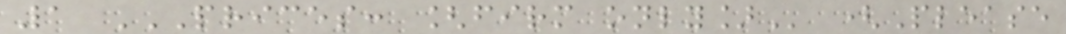1 PRICES: [FIRM ONLY] (Please
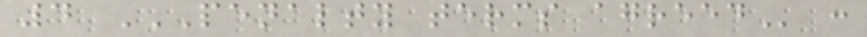4 PENALTY TERMS AGREED :
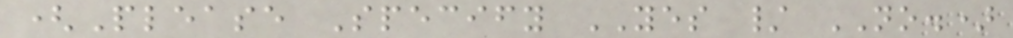(Please Specify YES / NO.)
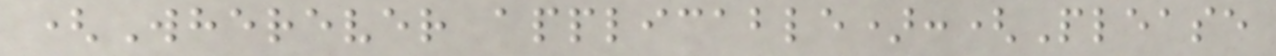(Wherever applicable):(Please
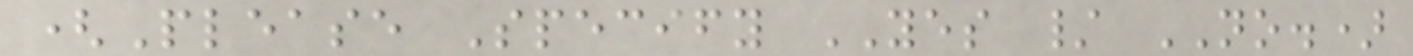(Please Specify YES / NO.)
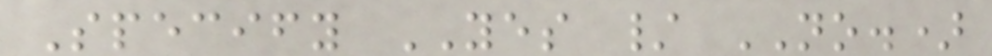Specify YES / NO.)
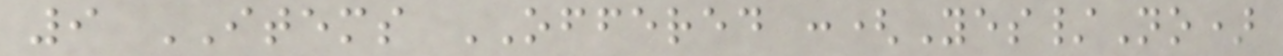9 ITEMS OFFERED :(Yes/No)
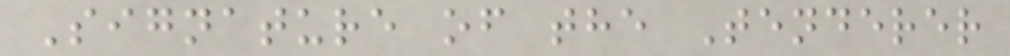Signature of the Tenderer
